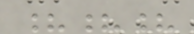???
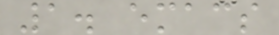1. emacs
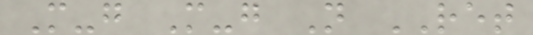M-g M-g N RET
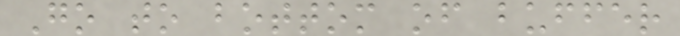Go to bottom of buffer
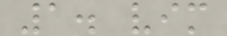1. vim
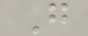G
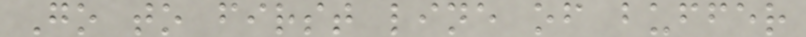Go to first line of buffer
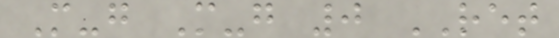M-g M-g 0 RET
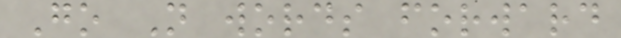Go N words forward
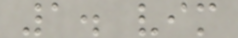1. vim
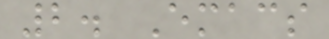2. Emacs
